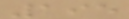195
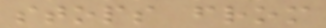stops from
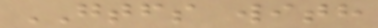GTFS with
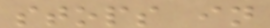stops in
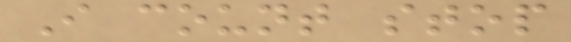I count stop
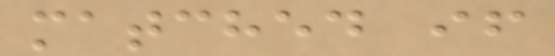matched if
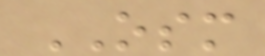OSM
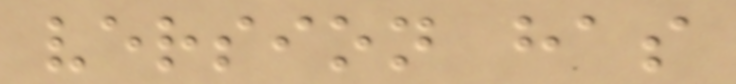version has
